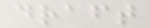draft
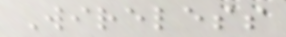Wireless
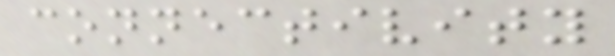connectivity
